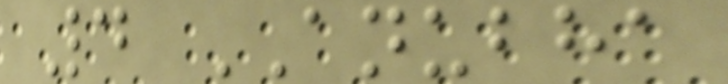4 ANUBHA
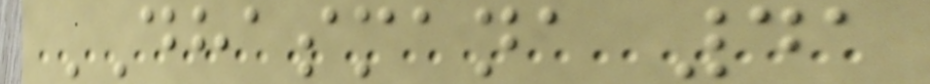DHASMANA 41
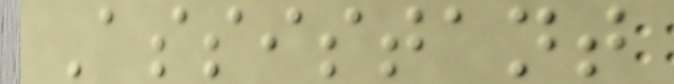Assistant
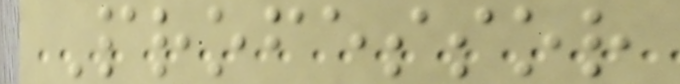Professor
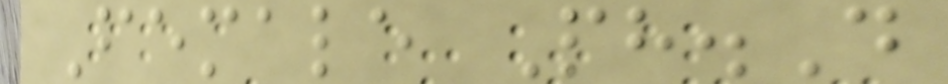Female Ph.D
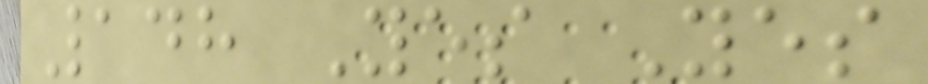148 Yes Yes
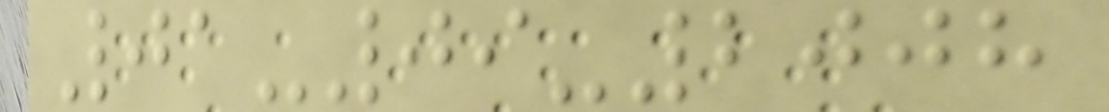01-09-2008
